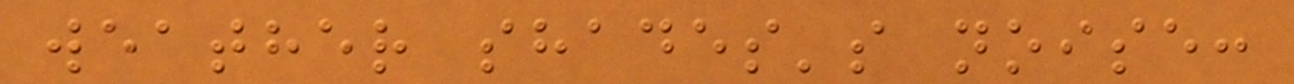weather shades's noise:
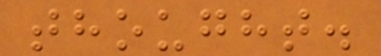thought.
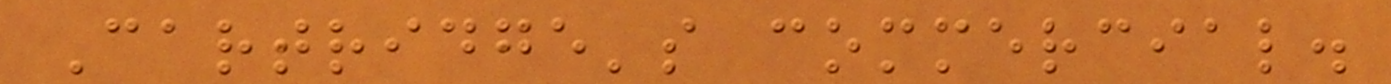Cartridge's commercial.
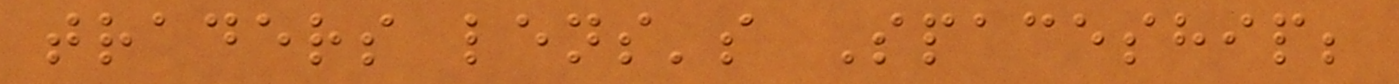traders lens's Spaceship;
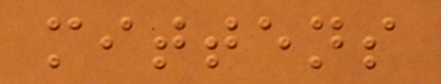mittens
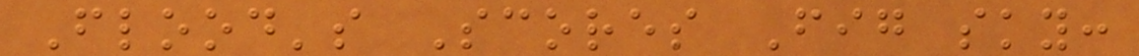Flood's Scores Fig sky:
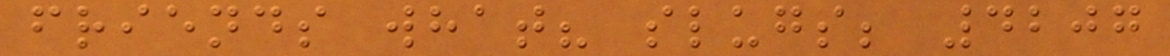friends what? slugs; 4207
